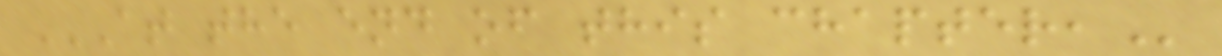AT THE END OF THIS CHAPTER,
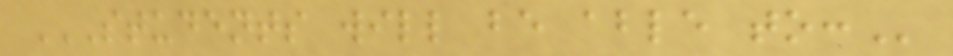STUDENTS WILL BE ABLE TO:
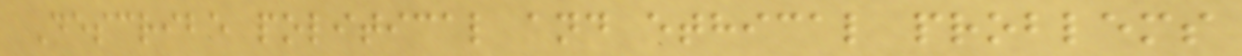Describe political and ethical problems
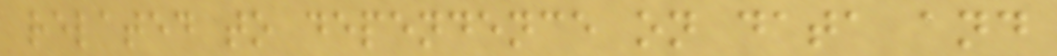related to dependence on data and
